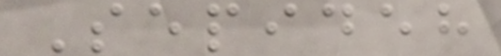Sepideh
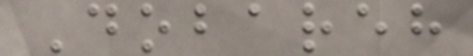Dobareh
